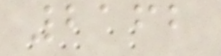2162
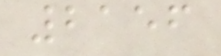2156
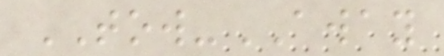TOW-AWAY
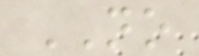NO
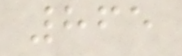865
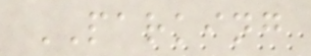PARKING
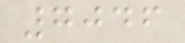7046
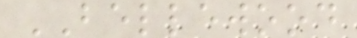BELLEWOOD
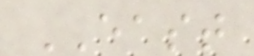EAST
